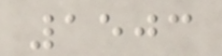1503
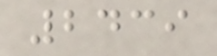2439
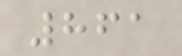861
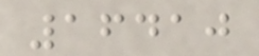16410
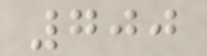700
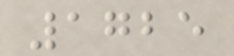1725
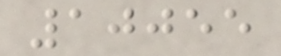10055
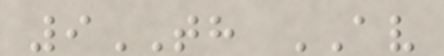9TH AV
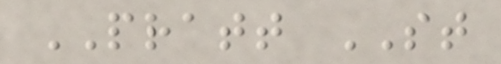PRATT ST
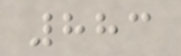883
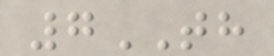7TH
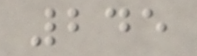245
